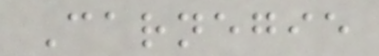Carnegie
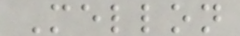Mellon
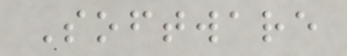Software
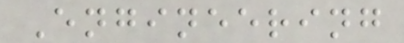Engineering
